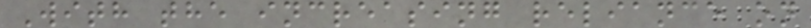With the increasing reliance on
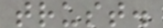trust.
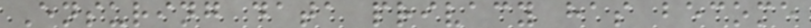Ensuring data privacy has become
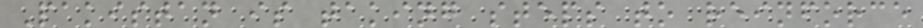Pakistan is taking steps to reinforce
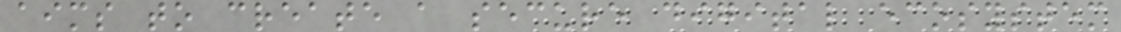aims to create a secure digital ecosystem
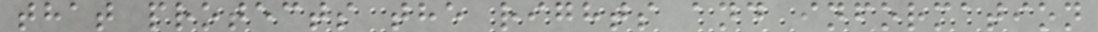that protects the rights and information
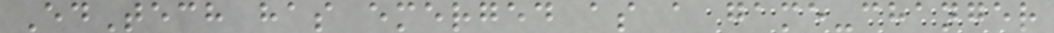EdTech has emerged as a game-changer
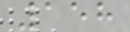158
